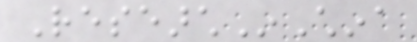ResearchInChina
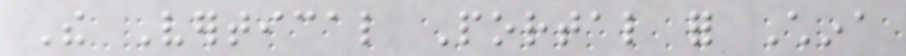The Vertical Portal for China
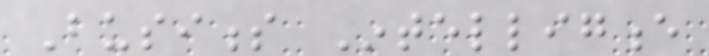Business Intelligence
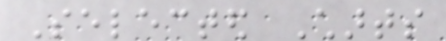Selected Charts
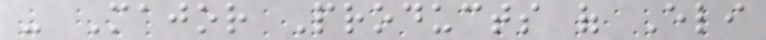- Major Products of Eli
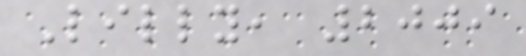Lilly, 2009
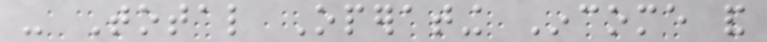- Total Operating Income and
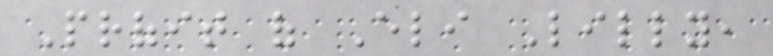Profit of Eli Lilly,
